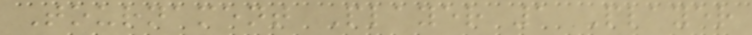Tournament Player 1 Player
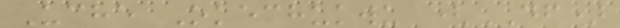Uche Okechukwu (DF)
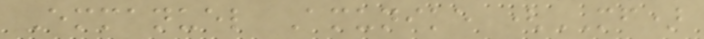Emmanuel Amunike (MF)
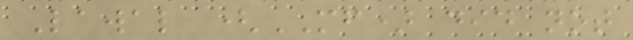Lawal (MF) did not
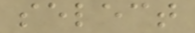select
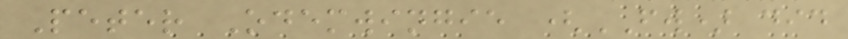Peter Odemwingie (FW) did
